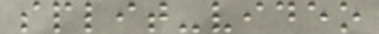split-video
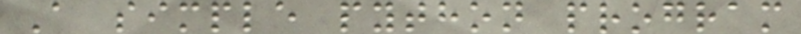A simple python program
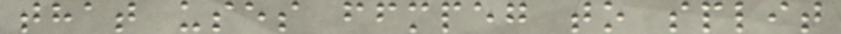that uses ffmpeg to split
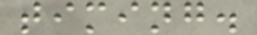timing.
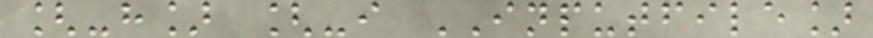[-h] [-i INPUTFILE]
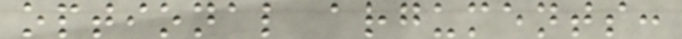optional arguments:
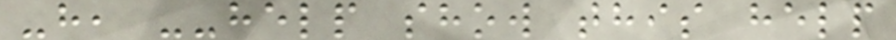-h, --help show this help
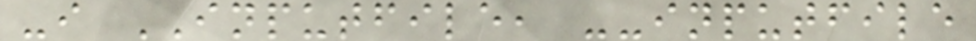-i INPUTFILE, --inputfile
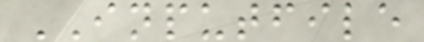INPUTFILE
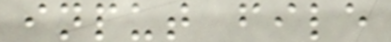input file
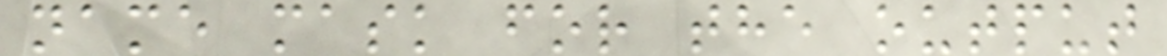name mask for the output
